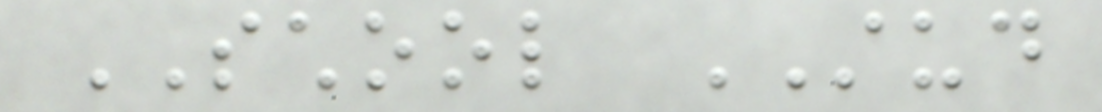SCHOOL STUD
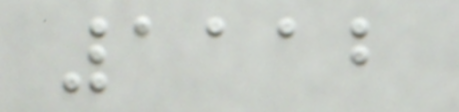1112
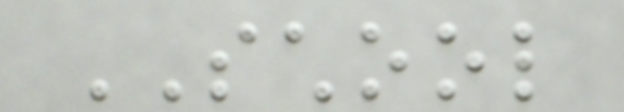SCHOOL
